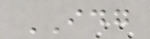IDG
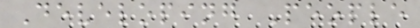Developing People
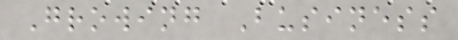Growing Business
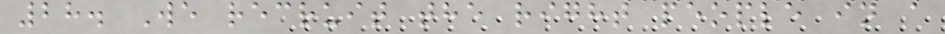28. We recruit the right people in a
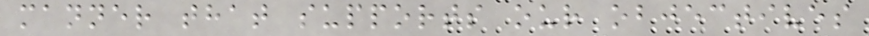manner that supports our objectives
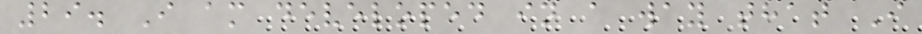29. I am developed in a way that I
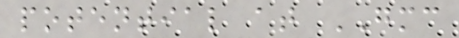potential at GMC
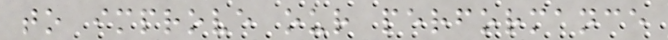to improve our performance
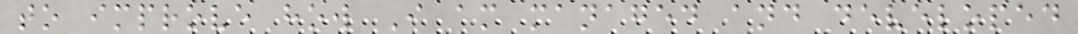to improve how I am managed and developed
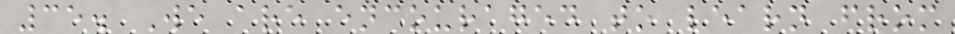35. We are encouraged to learn from
